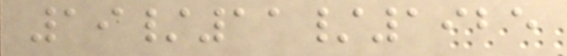19/11/1925
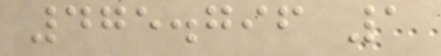475.796 1
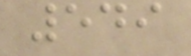549
